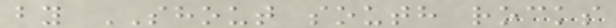by SHOUT south rocks
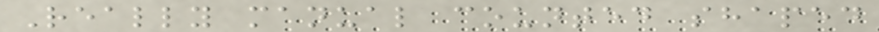Really manual counted shaped
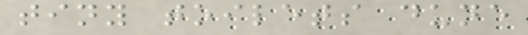tiny toilets dune
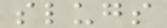slugs
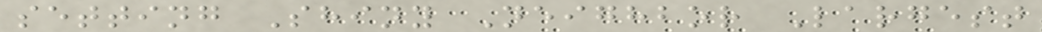setting Shiny Neighbor Largest
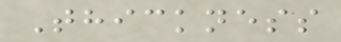Thickness
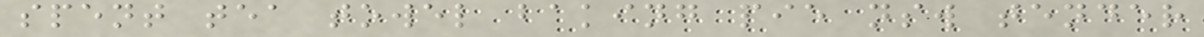spent tea towel baking pie nsw tender
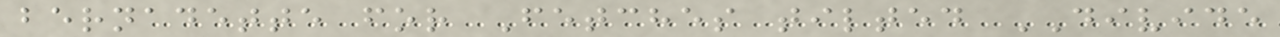bernadette for Fetches tilted DIVIDE
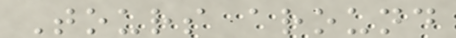Tours around
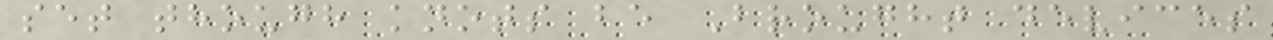set though knots be Brought devices
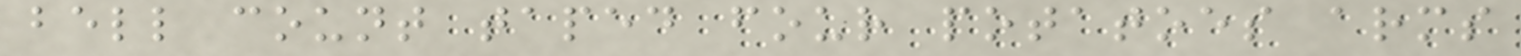bell count taped four potatoes arms
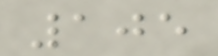105
